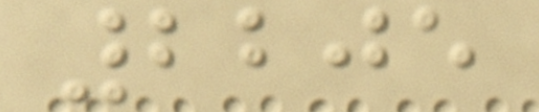2205
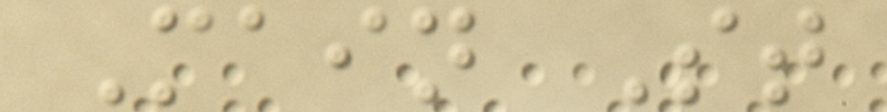Main St
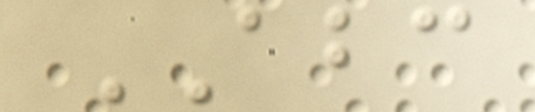ABC
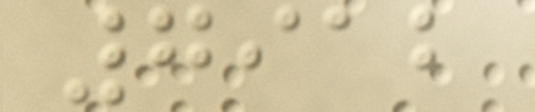7912
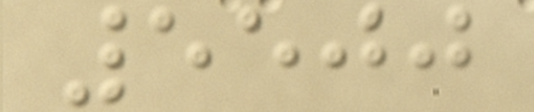5500
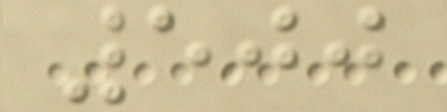500
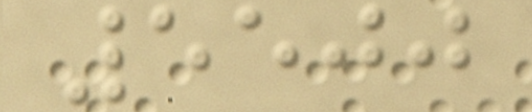5500
